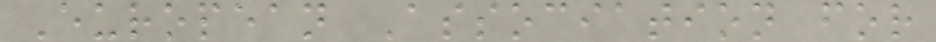European Association for
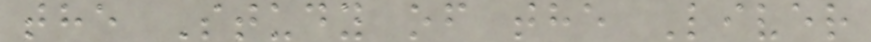the Study of the Liver
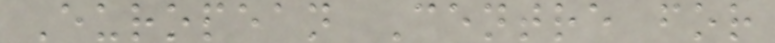European Centre for
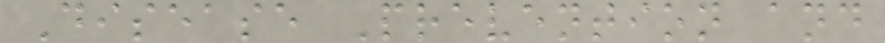Disease Prevention and
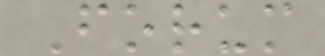Forum
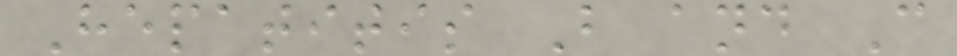Hepatitis B and C
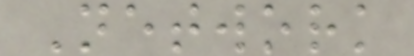Network
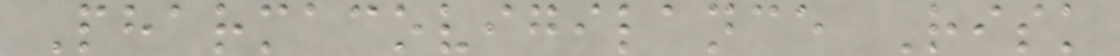Pharmacovigilance Risk
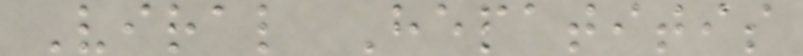Viral Hepatitis
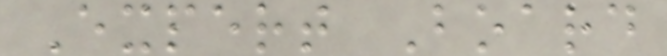Expert Board
